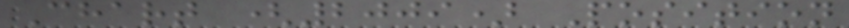Chart (2009) Position
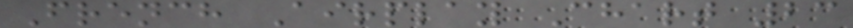French Airplay Chart 23
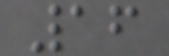16
